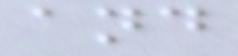and
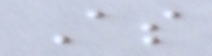As
